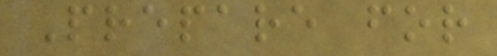Prepare for
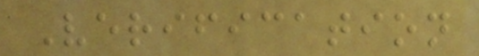Verification
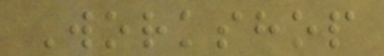Workshop
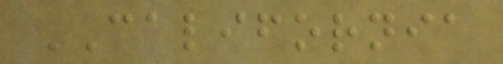CALIFORNIA
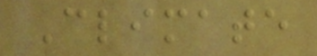Climate
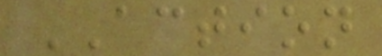ACTION
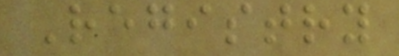Registry
